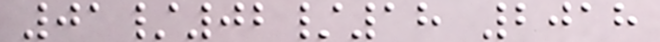01/02/18 2018
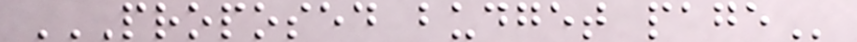PROPOSED BUDGET PAGE
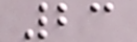23
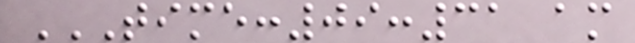TIME:09:31 AM
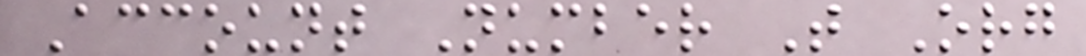Account Number T Org
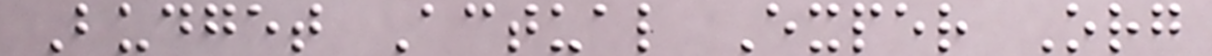Budget Actual Exper Org
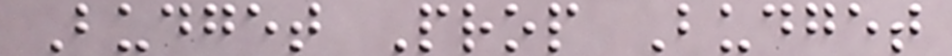Budget Prop Budget
